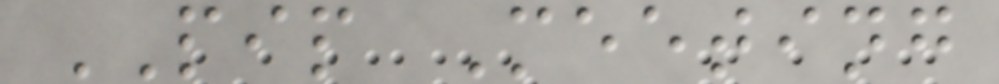PIP Meeting
